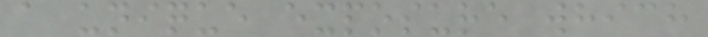a unique exposure which
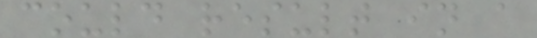could result in a
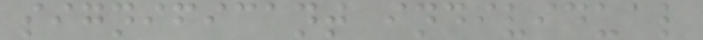significant individual
